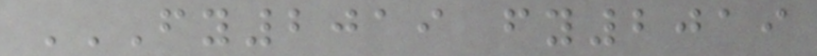FY2019 FY2019
